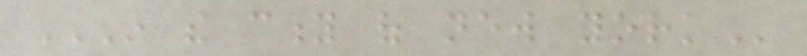IN THE CITY OF NEW YORK
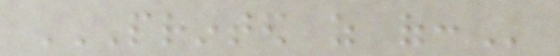PRINTED AS OF:
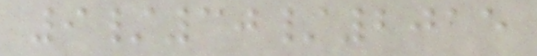9/30/2015
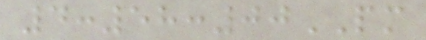4:58:00PM
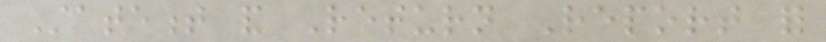Statement and Return Report for
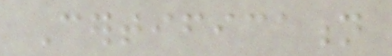Certification
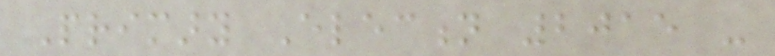Primary Election 2015 -
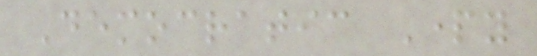Democratic Party
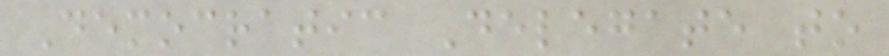Democratic Delegate to
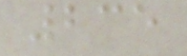235
